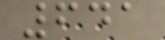641
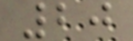20
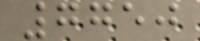7750
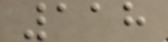118
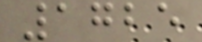1725
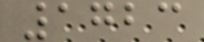1723
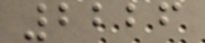2226
